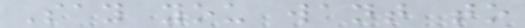Say you want to
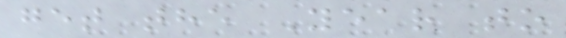get the Year to
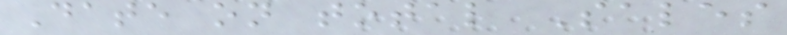Date on total Sales
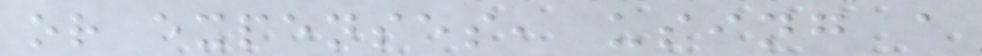or expenses, using a
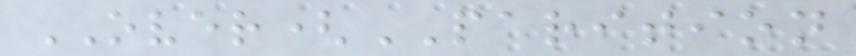OVER(PARITION
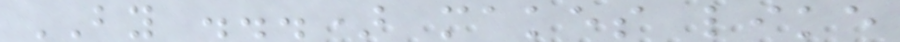BY ...) makes like
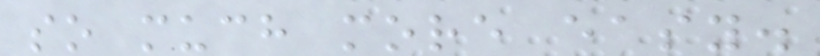so much more easy.
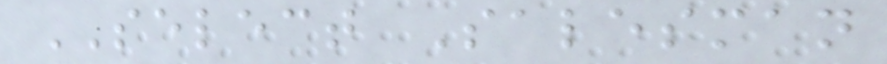SELECT Salesman
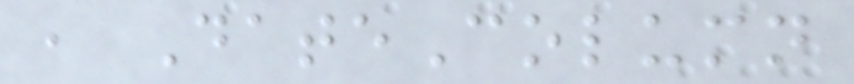, DateColumn
